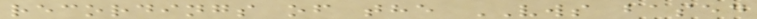recordings of the VWS based
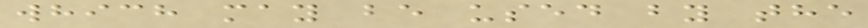which may be used by the
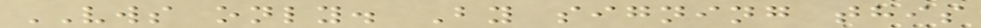VWS only. By signing this
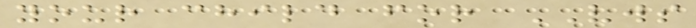your child for VWS
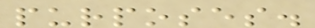purposes.
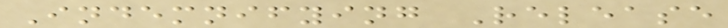Indemnifying Release
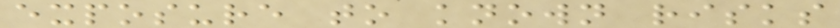exposure to known risks
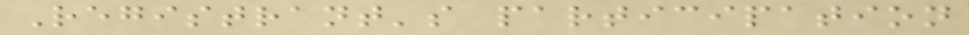Registrant's participation
